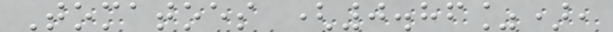Tomatoes (0.86%),
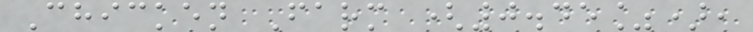Chicken Farm (0.45%),
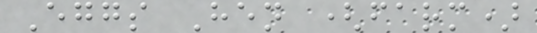Eggs Hen (farm)
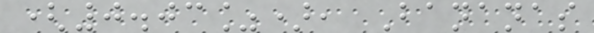(0.03%), Bananas
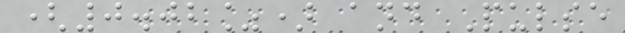(0.02%) and Pulse
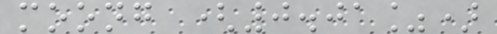moong (0.01%)
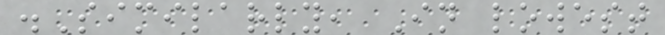.Similarly, In lowest
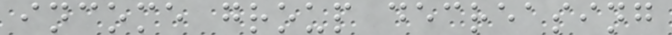income group decreasing
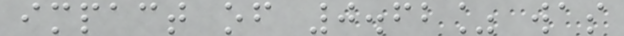impact of 0.62% was
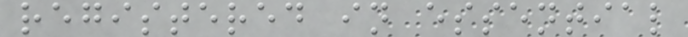registered in essential
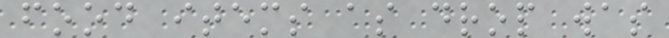food items as drop was
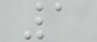1
